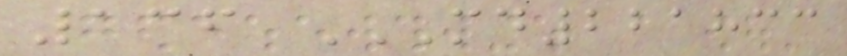136 MD221833
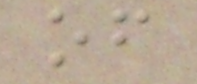of
